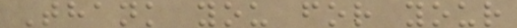Thank you for your
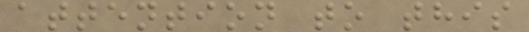attention to this
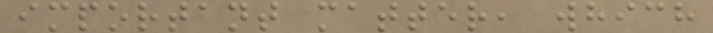important matter, which
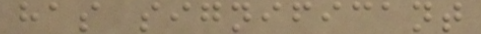has significant
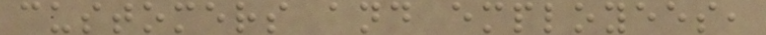customers and employees,
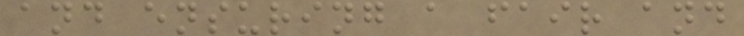and ensuring a fair and
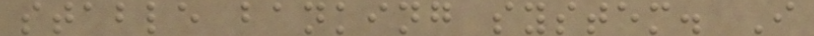stable banking system. I
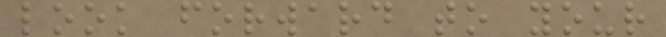look forward to your
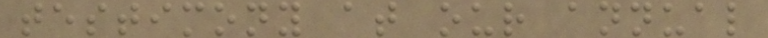testimony at our annual
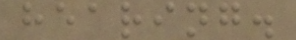hearing.
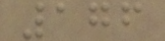176
